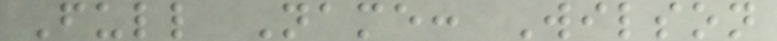Full Name: Wilson
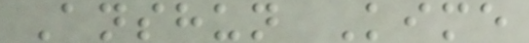Anshun Kime
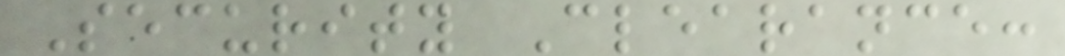Security Clearance:
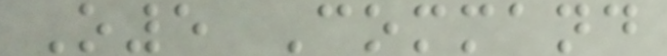O5 Command
